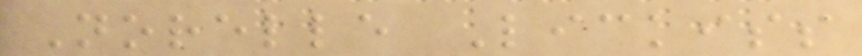Norelle Lickiss
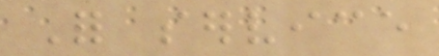For service
